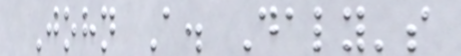John A. Daly's
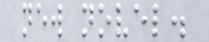new novel.
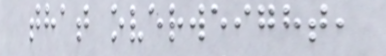that overweight,
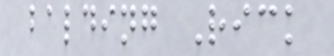balding Rick
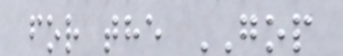for the GOP
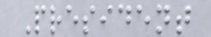President
